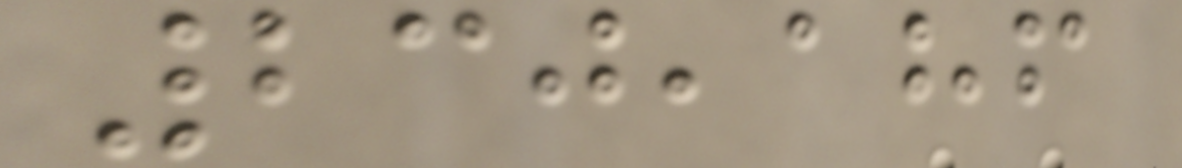230,186
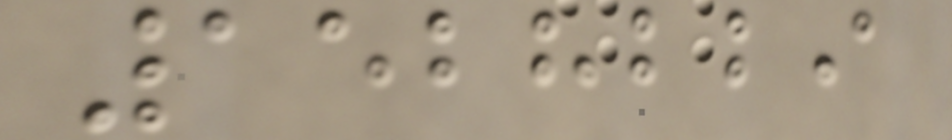1528229
